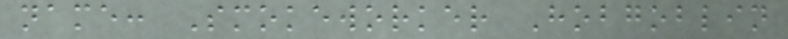name: Smokeworker Hobgoblin
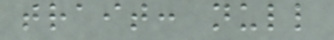trait: null
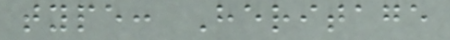type: Heritage
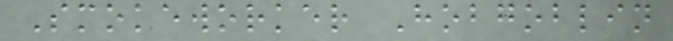Smokeworker Hobgoblin
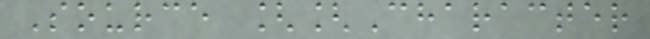Source [[Character
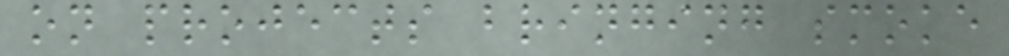on projects bringing smoke
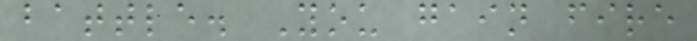battle. You gain fire
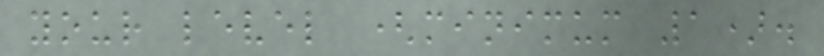your level (minimum 1).
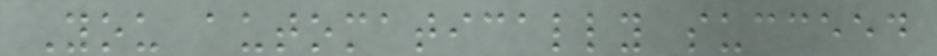You automatically succeed
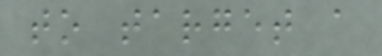to target a
